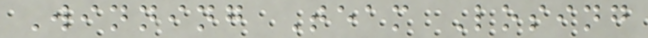Winning Team Losing
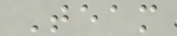Team
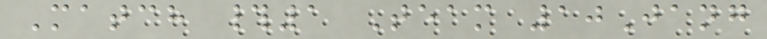Match #1 Team 10Jang
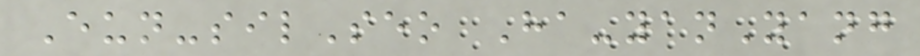Eun-silSeo Ha-yanYang
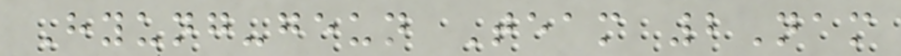Hyung-geun Team 2Nam
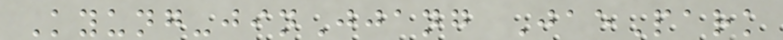Kyung-jinJjang JaePark
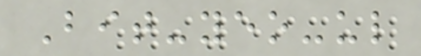Bit-yeo-ul
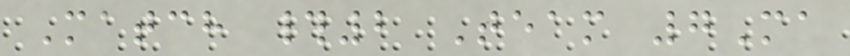Match #2 Team 7Ma
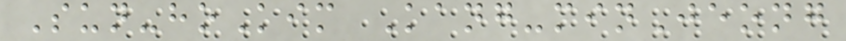Sun-hoKim Kang-minJeong
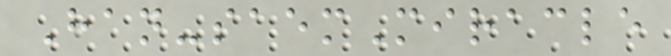Han-saemMiracle
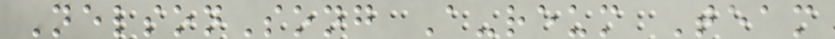NelsonSong A-reum Team
